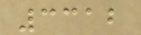3312
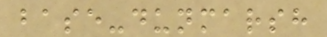base-dunmarsh
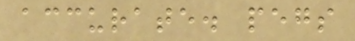accurate. pegs
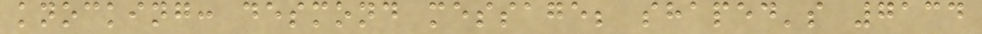knocking: desmond message; shaped's 7134
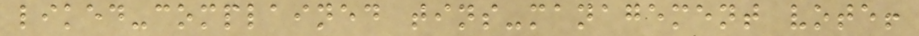liked-complained tins-management vote!
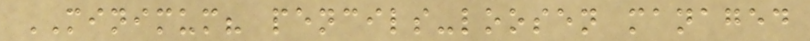MINIMUM? pencils-loosen managed
